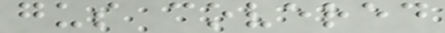gus covered
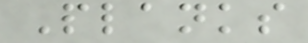Planks
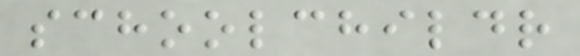schoolchildr
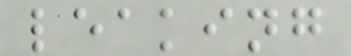leaking
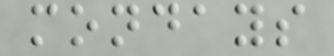mondays
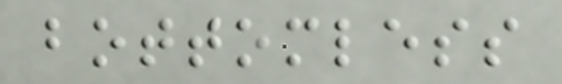bottomless
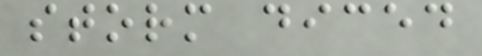storm diced
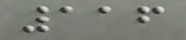116
